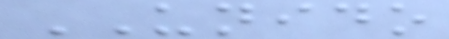UNIDO
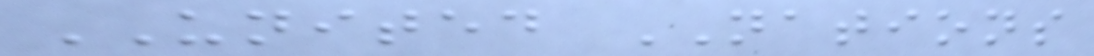UNITED NATIONS
